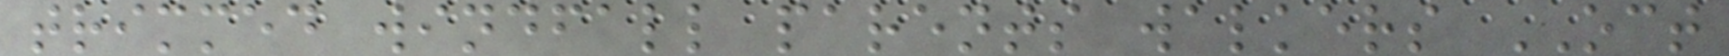trimmed windfall parents walkers OCT
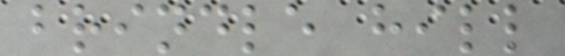brindle hill
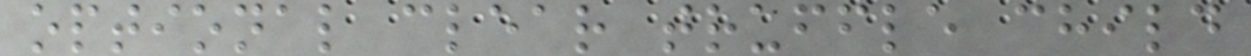optional clear truffle child
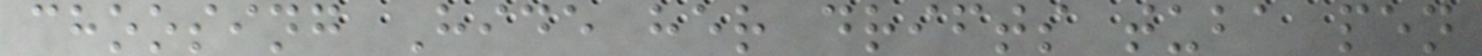choosing Hide her drifts tuba pen
